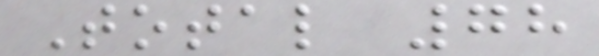Total 78
